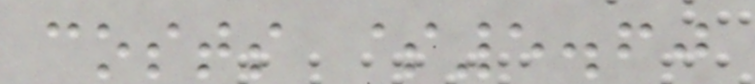costs $5.60
